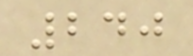240
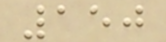150
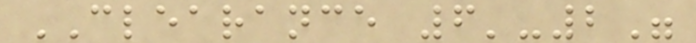CLEARANCE 6'-2"
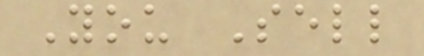You Sell
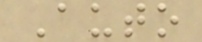Auto
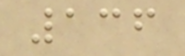136
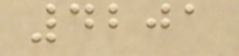4201
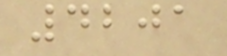4201
